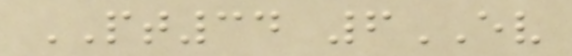PT34 6EV
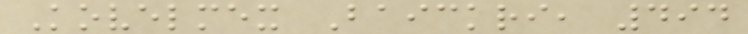Kovelmex Baickri, 494
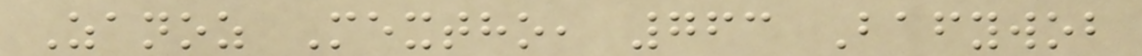Zanoz Mextho, 763 Bafywob
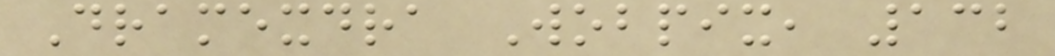Dramexdra Wobpix, 132
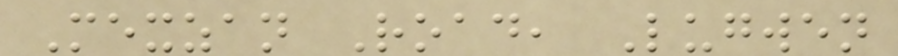Mexzan Road, Lugwen
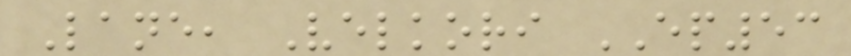Lane, Velkori EP53
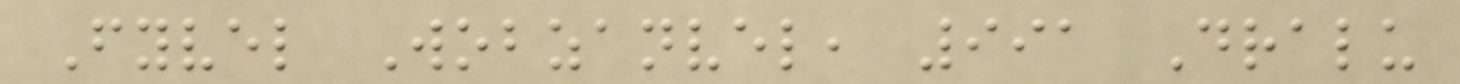Fyvel Wobzanvel, 991 Dralu
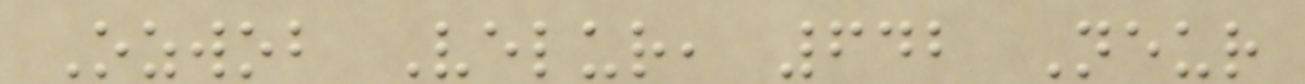Ozwob Velur, 642 Neur
